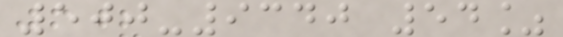500-9340 54%
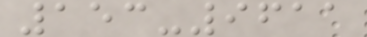153-9611
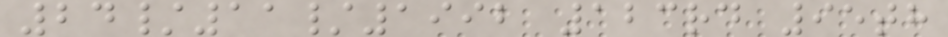24/11/1992 123rd 95th
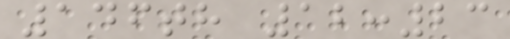146th 12:23
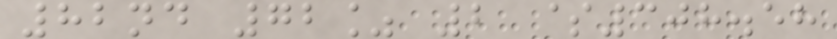82nd 72% 2 $308.58
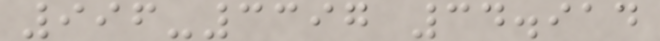996-3397 34.914
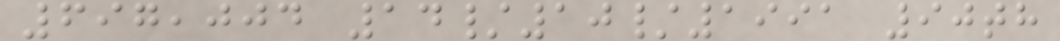697,004 14/10/1991 90th
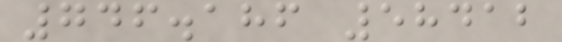746.186 58412
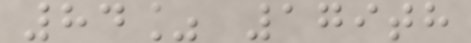84% 179th
